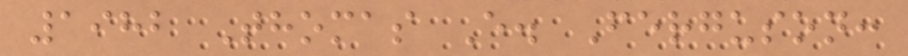1982 Thomas E. Ferguson:
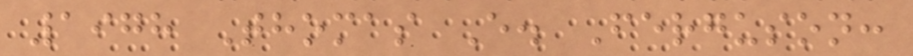1978 Thomas E. Ferguson:
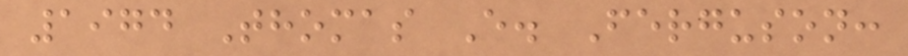1974 Thomas E. Ferguson:
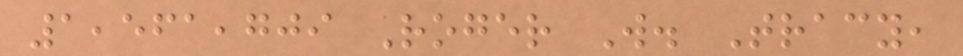1,561,709 Roger W. Tracy,
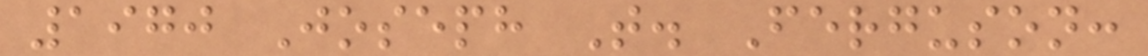1970 Joseph T. Ferguson:
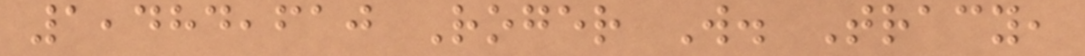1,484,610 Roger W. Tracy,
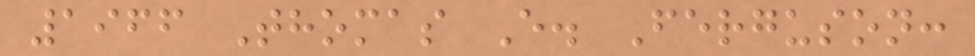1966 Thomas E. Ferguson:
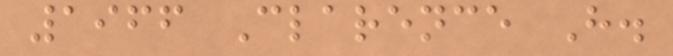1966 Clarence H.
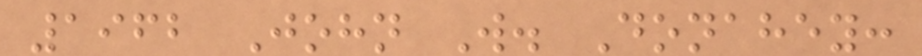1962 John W. Donahey:
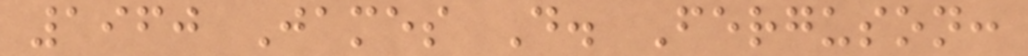1960 James D. Ferguson:
